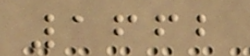1662
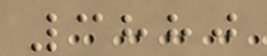3880
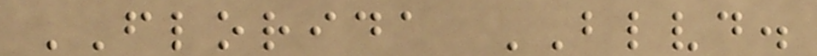FLORIDA BLVD.
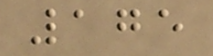175
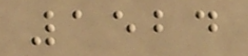1524
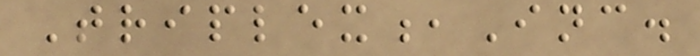Triplex,Inc.
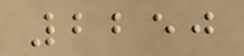2250
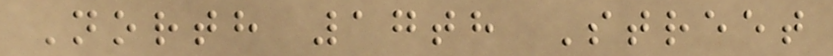North 17th Street
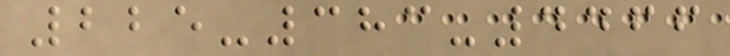225-383-4466
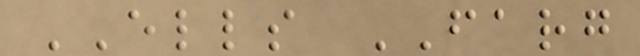ELLS FARG
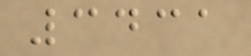3431
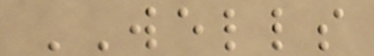WELLS
